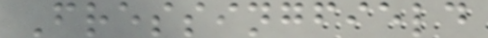Fressingfield
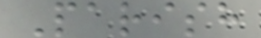Parish
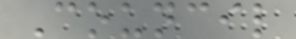Council
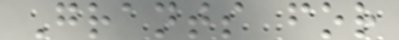Grants for
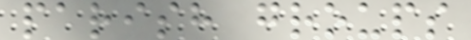parish groups
